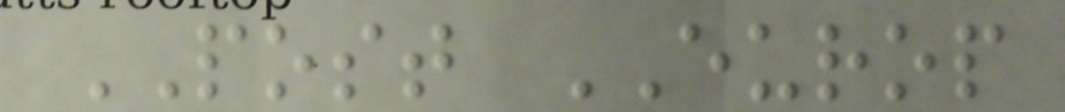POST EUROP
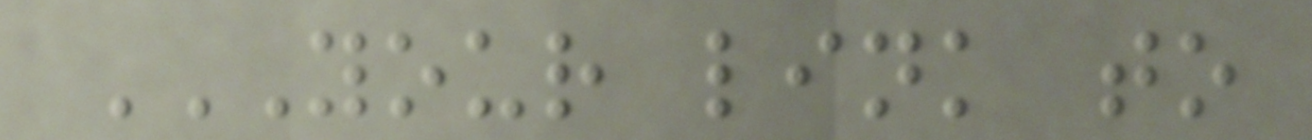YOUR LINK TO
